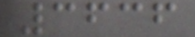3636
